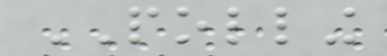POLLING
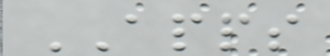APPS
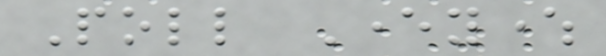Poll Everywhere
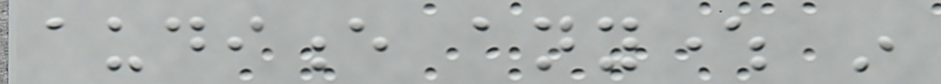audience anywhere in
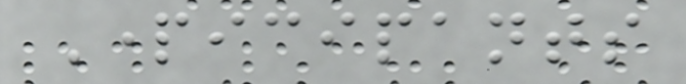Participants
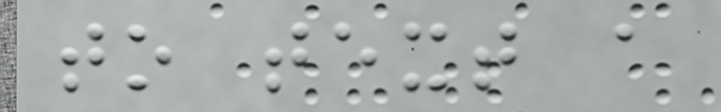to text a
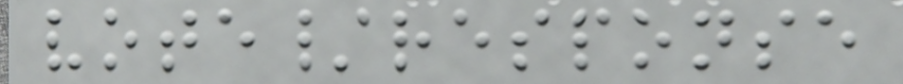vote/response
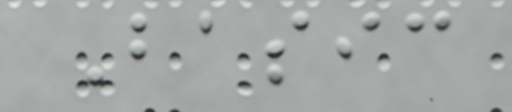Basic
